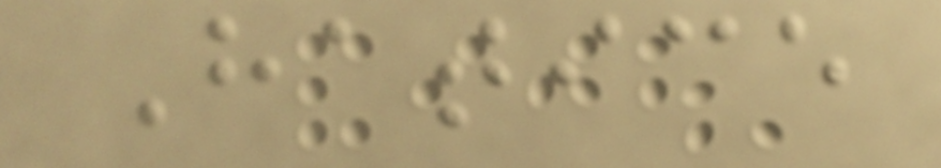Hatice
